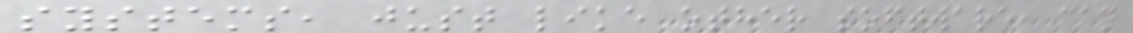systems, just like other software, can
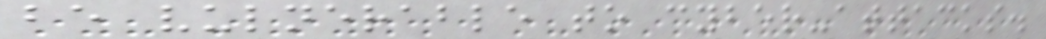be vulnerable to cyber-attacks.
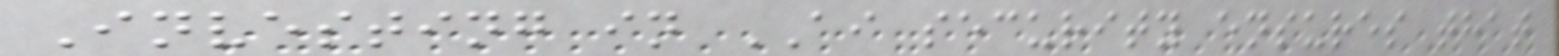Investing in AI security ensures that
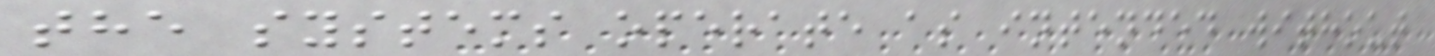the systems operate as intended without
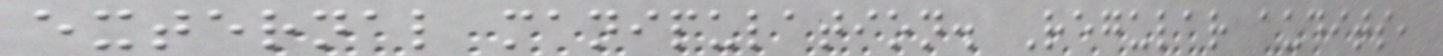external manipulation. Regular audits,
